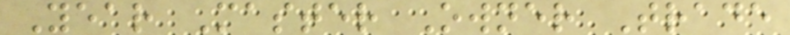Year Master Owner Trade
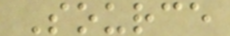Source
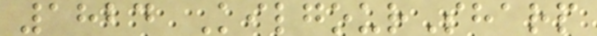1824 KilgourSharp
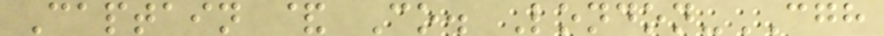Captain & Co. London-CGH
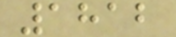1812
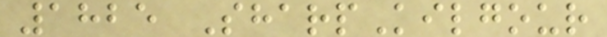1825 SharpKilgour
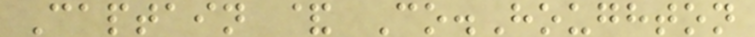Captain & Co.Houghton
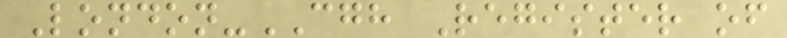London-CGH Register of
